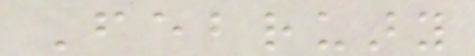February
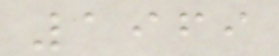1969
